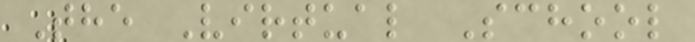The Virtual School
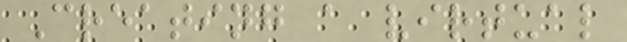Creating a virtual
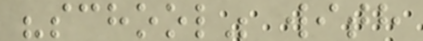"school" with
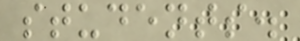students.
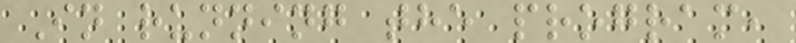In running the program,
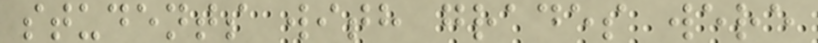students with grades were
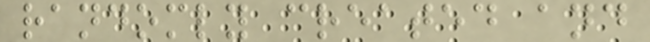randomly created and
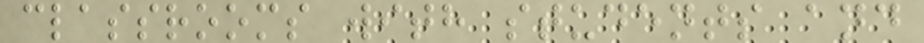classrooms with students and
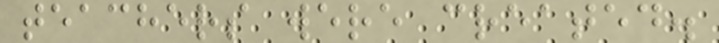teachers were created.
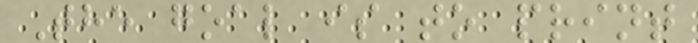The goal is to print
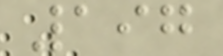197
